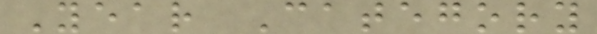Year Category
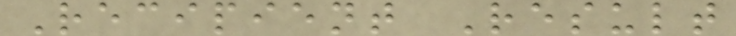Recipient Result
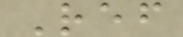Ref
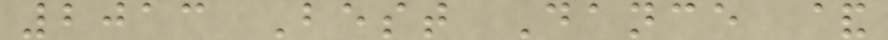2013 Best Dance &
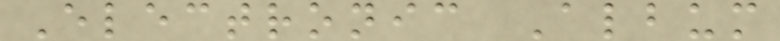Electronic Album
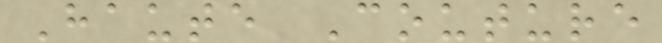Haute Couture
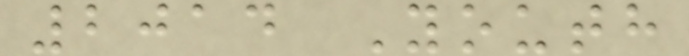2014 Youth
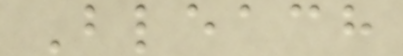Bleach
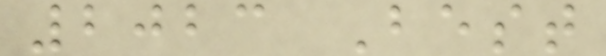2023 Best
